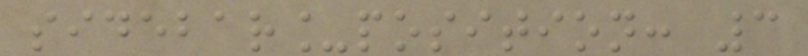sidebar_position: 3
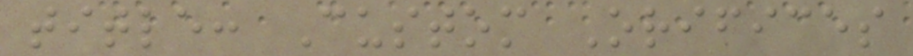title: Custom Orifices
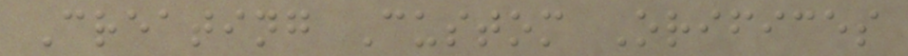Creating Custom Orifices
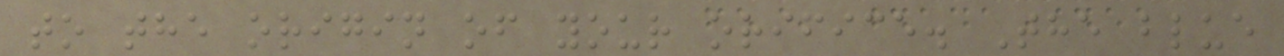to the origin of your orifice. The blue
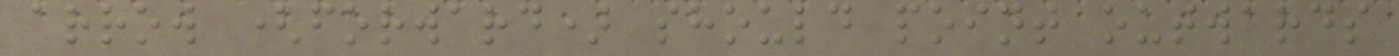arrow (forward) should point outwards
